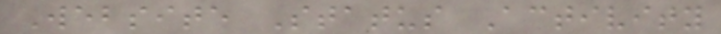Website Status Activity
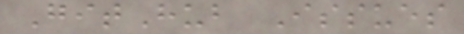GitHub Issues
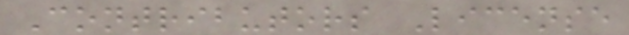Contributors License
